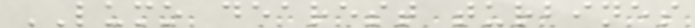LUMO dearest turbines
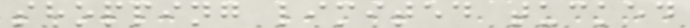shopping limited tucked
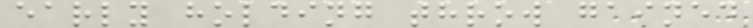early holding throw gained
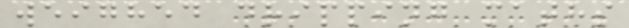weighed dripping maths
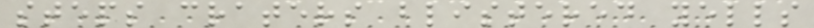steps craters blistered yells
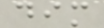dim
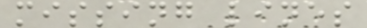missing lines
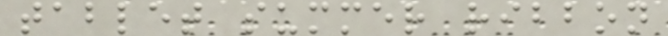tablet summer ribbon
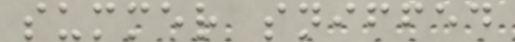summer sniffed
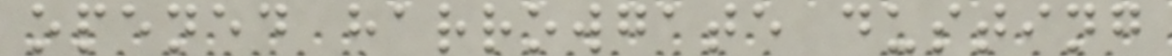opened harrowgate dusting
